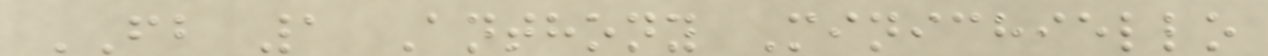FB 1 Anthony Minichiello
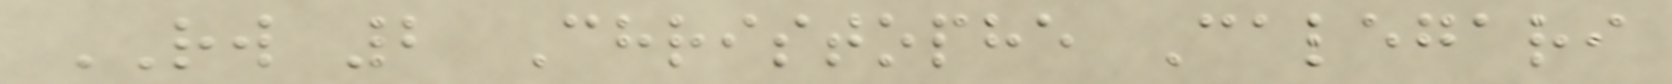RW 2 Christophe Calegari
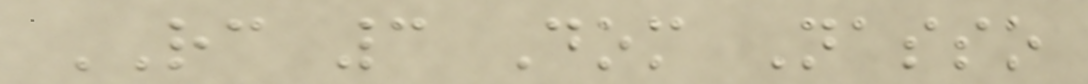RC 3 Dom Nasso
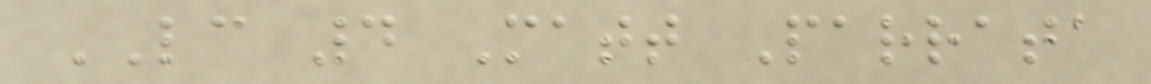LC 4 Matt Parrata
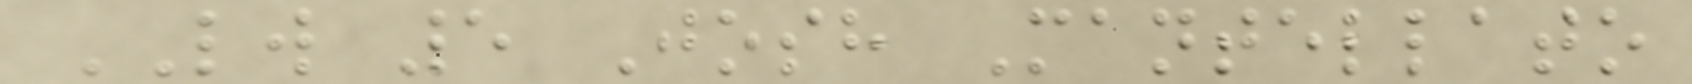LW 5 Josh Mantellato
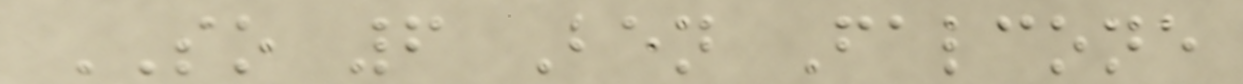SO 6 Ben Falcone
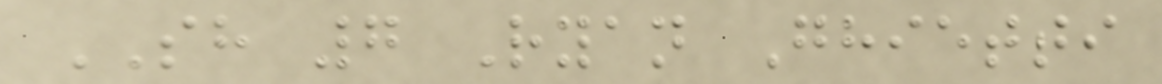SH 7 Ryan Ghietti
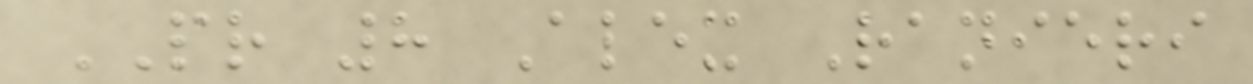PR 8 Alex Ranieri
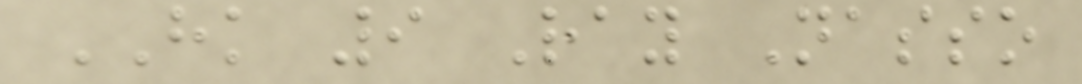HK 9 Ray Nasso
